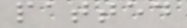patted
